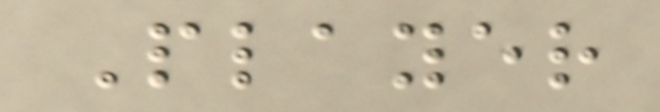Player
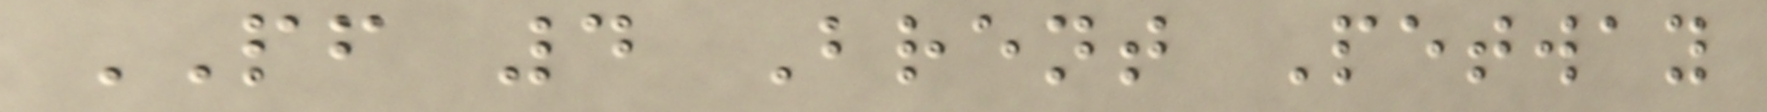PF 4 Brent Petway
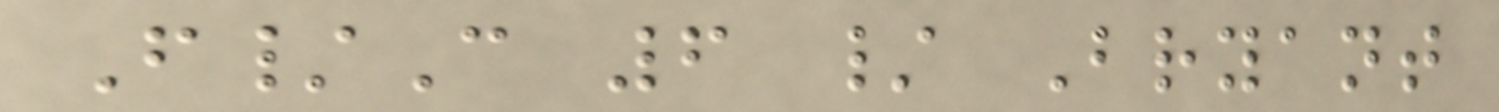F/C 6 / Bryant
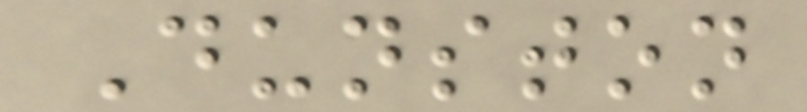Dunston
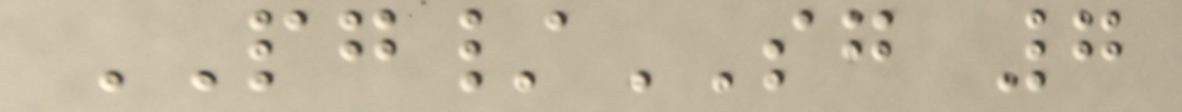PG/SG 7
